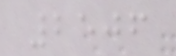2506
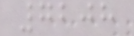7208
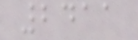2411
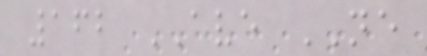162 AVE NE
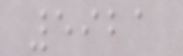5921
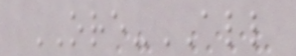ORE-ALL
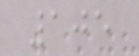105
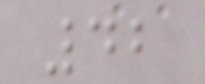42
